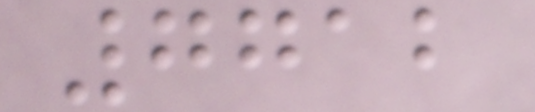7712
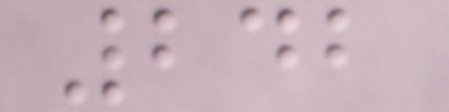242
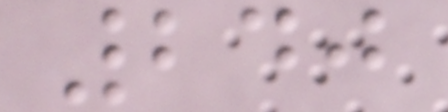240
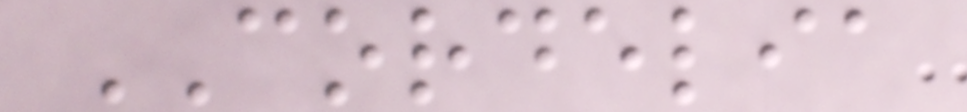CORDELIA
